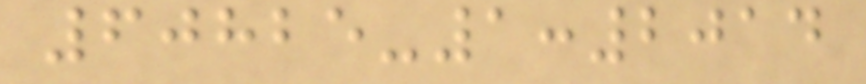60825-1:2014
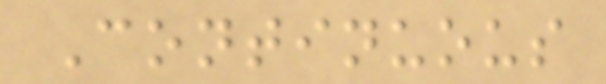Continuous
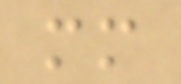mm
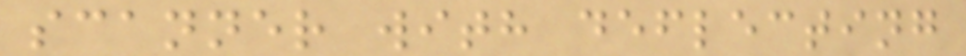scanner with deflecting
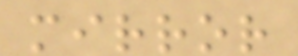mirror
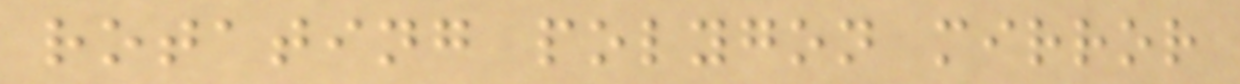rotating polygon mirror
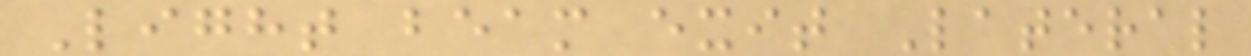Light beam exit Lateral
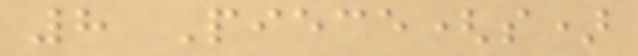8 Piece(s)
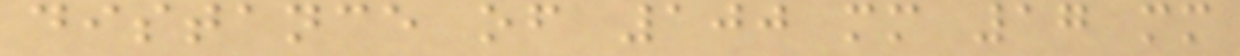distance of 100 mm 17 mm
